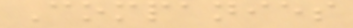Companies
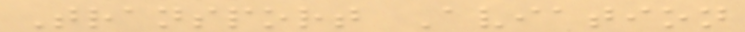Transport Aviation
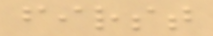first
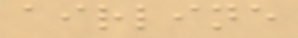airline
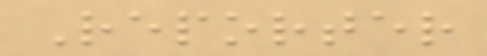Reporter
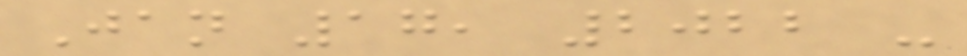Jan 17, 2022 -
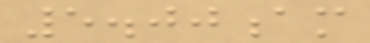5.00am
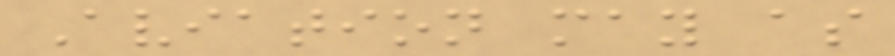Aviation may as
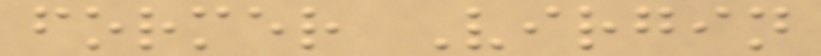former Virgin
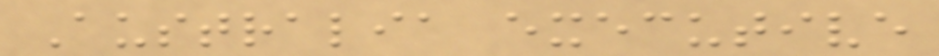Australia executive
